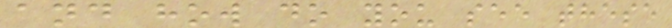and how do you see these
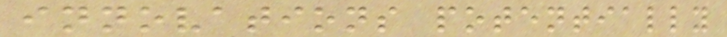innovations potentially
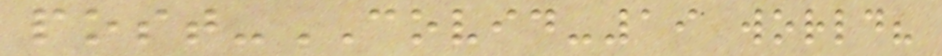post-COVID-19 world?
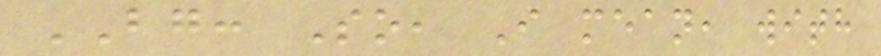BG: So, I mean, with
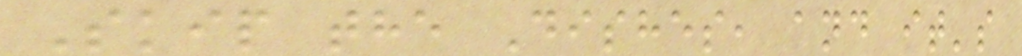Skip the Dishes, and it's
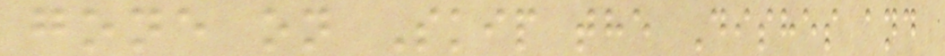gone on Skip the Dishes and
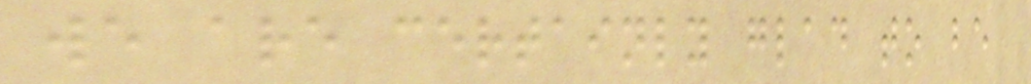we are certainly glad to be
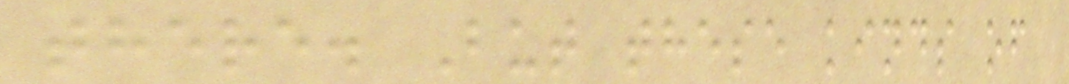there. But these kinds of
